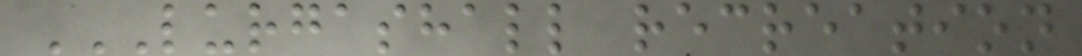LURGASHALL RECREATION
